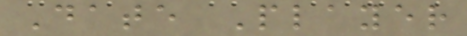Date Player
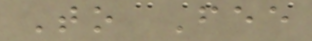To Fee
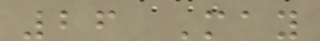26 May
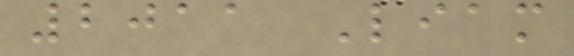2011 Liam
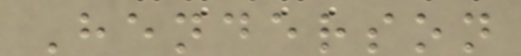Henderson
